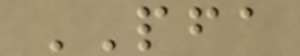PFA
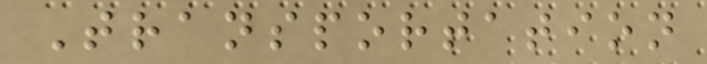Transportation
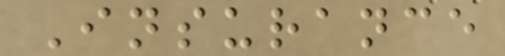Insurance
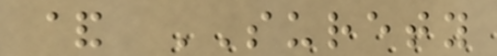& SURETY
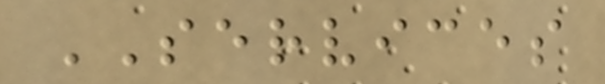SERVICES
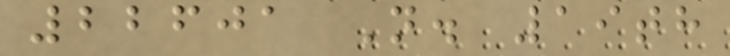22601 N. 19th
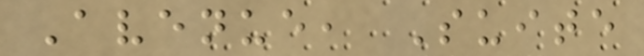Avenue, Suite
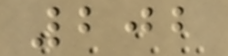202
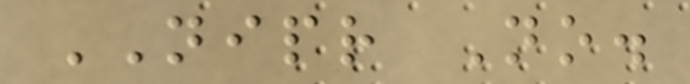NIPR No.
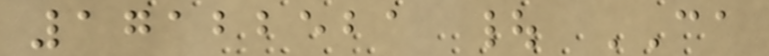17122521 | CA
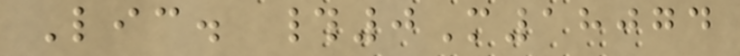Lic. #0M18074
